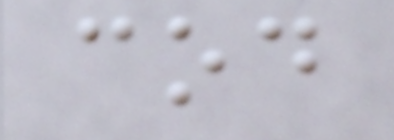cod
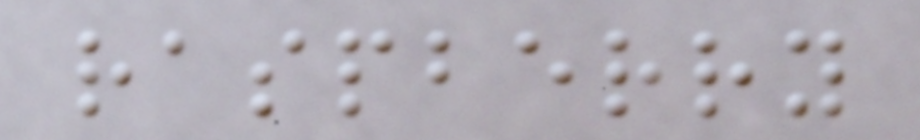raspberry
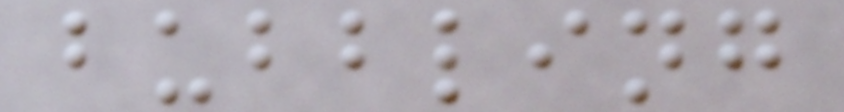bubbling
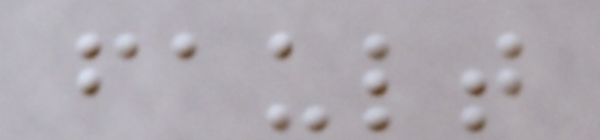fault
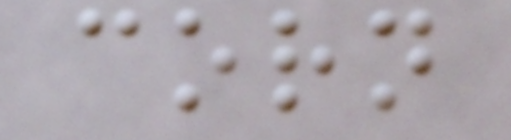corn
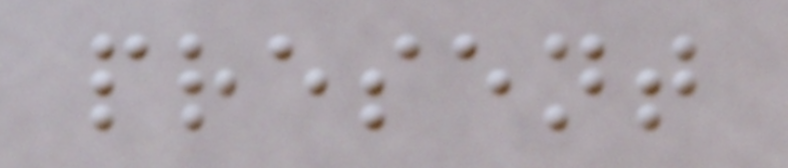present
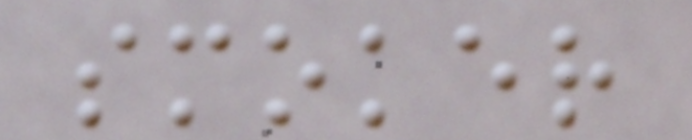smoker
